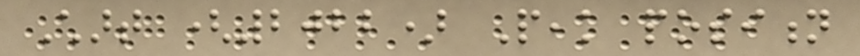Chart (2022) Peak position
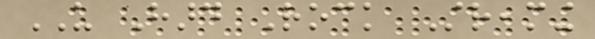US Hard Rock Streaming
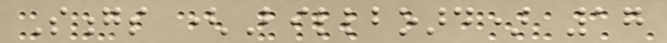Songs (Billboard) 17
